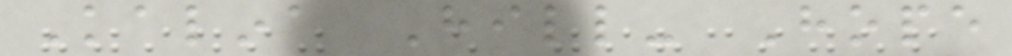Kalina Hill- Hope
